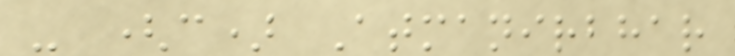- (c) Atmanirbhar
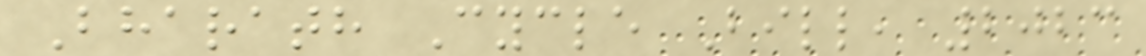Bharath Cycle Bill, 2023
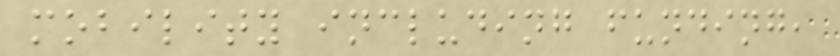mobility including funding,
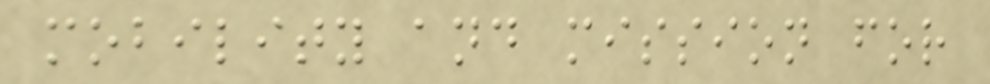mobility and mission for
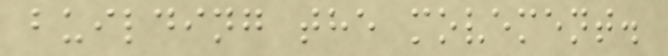building the movement.
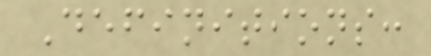Definitions:
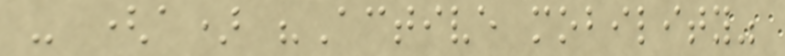- (a) "Active mobility"
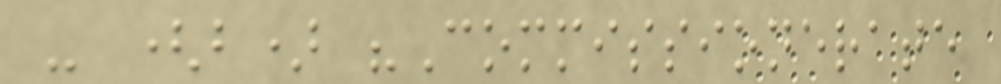- (b) "Commissionerate
